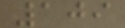109
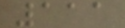111
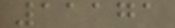11171
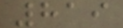819
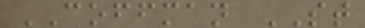COFFMAN ST
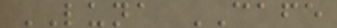LUNA CAFE
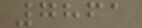7861
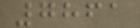7861
